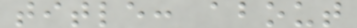title: about
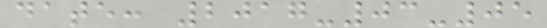date: 2017-03-05
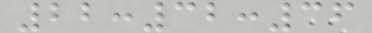22:32:36
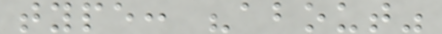type: "about"
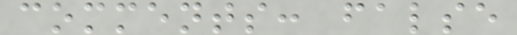comments: false
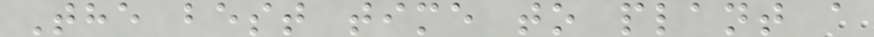The best time to plant a
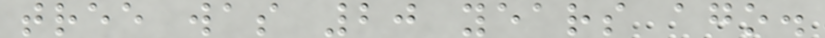tree was 20 years ago.
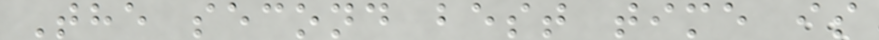The second best time is
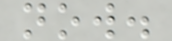now.
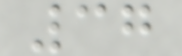37
